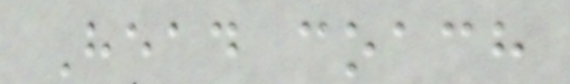Head coach
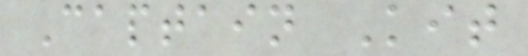Captain Kit
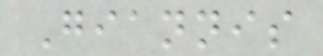Giannis
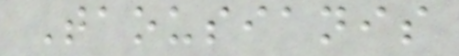Taousianis
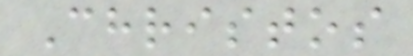Christos
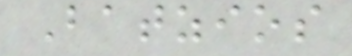Batzios
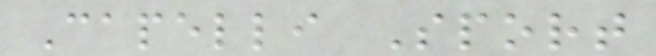Capelli Sport
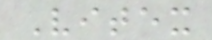Vitex
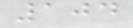104
